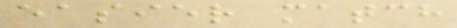easier match
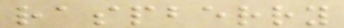raspberry
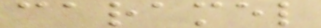caramel
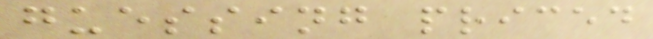guessing priced
